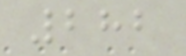282
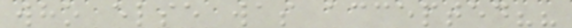who else was accepted??
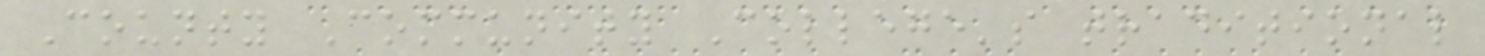County Community College's traditional
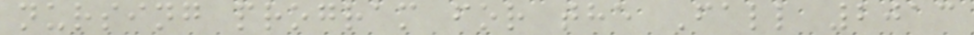nursing program for the Fall 2013
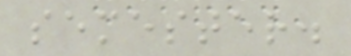semester.
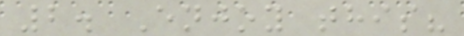2. Enjoy this?
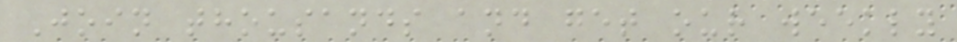Join thousands and get our weekly
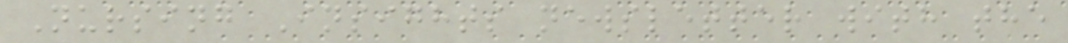Nursing Insights newsletter with the
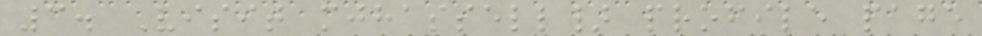3. Visit mjhassell} profile page
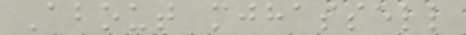About mjhassell
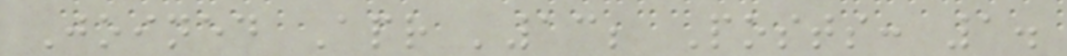Joined Apr '13; Posts: 1.
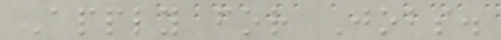Apply for Jobs.
